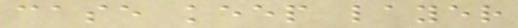case keep layer
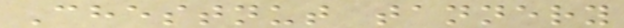Chestnut tannery
